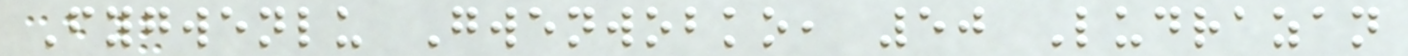Fygwenlu Gwenwobko, 50 Ludrazan
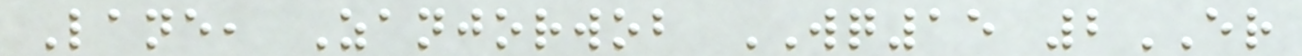Lane, Zanjorwob WQ15 2ER
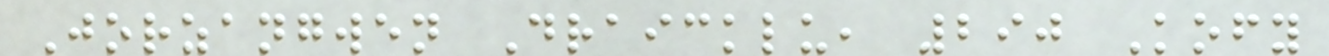Jorzangwen Draicklu, 290 Kofy
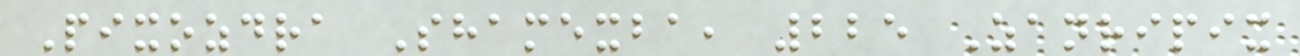Pixozdra Shamexba, 225 Zanripix
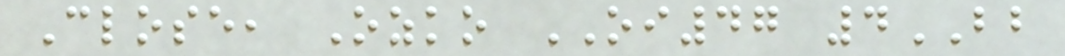Close, Ozko OI47 4BB
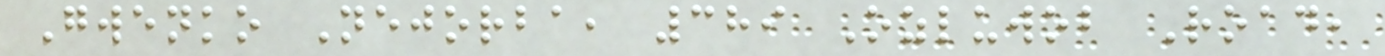Gwenko Nejorba, 389 Ozluwob Road,
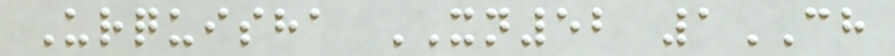Urquisha XN52 1CH
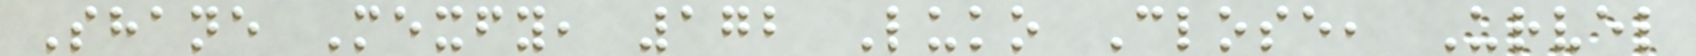Shane Mexfy, 172 Luko Close, Urvel
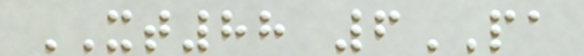XT88 6PA
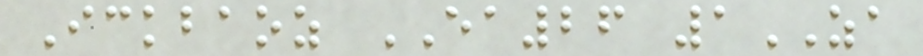Ickbaoz EA26 1ZA
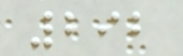292
